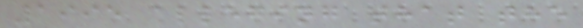1995 alleging that the
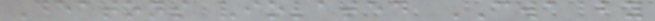Deatons violated CWA by
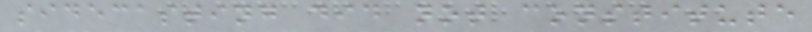sidecasting did not constitute
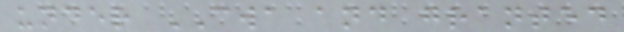under CWA and granted
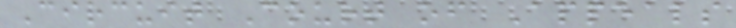Circuit Court of Appeals
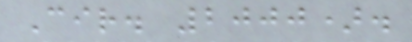Cir. 2000).
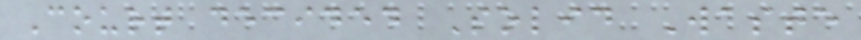Court decided Solid Waste
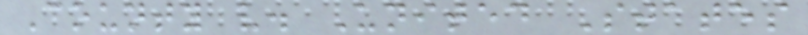County v. United States
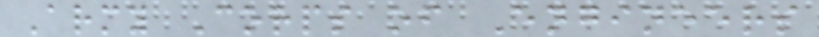Army Corps of Engineers
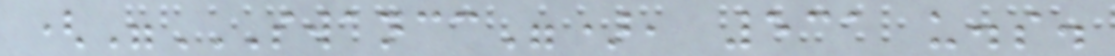("SWANCC"), 531 U.S.
